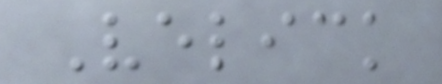Velick
